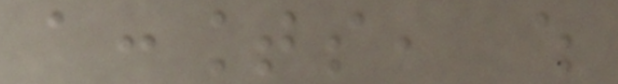accounts, which
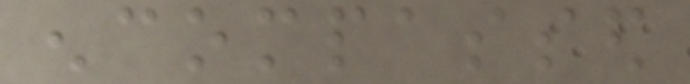encompassed
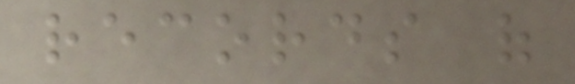records of
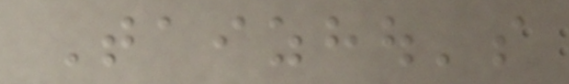Taizhou's
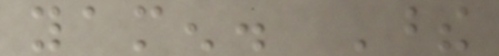yamen. These
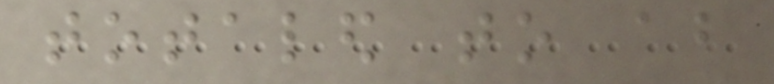totaled to about
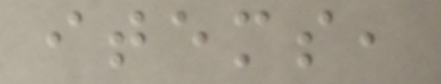items,
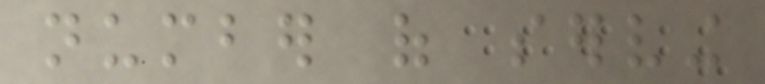number of serving
